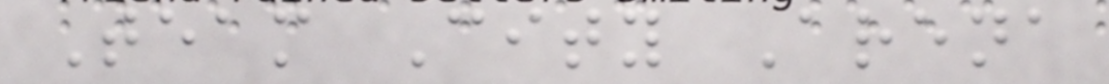Team City Arena
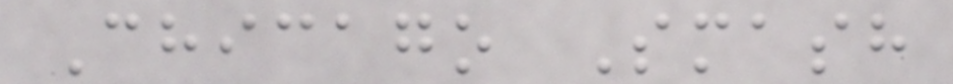Chicago Smash
